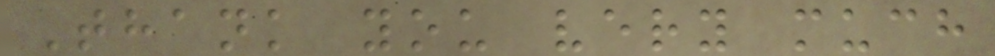Thank you very much
